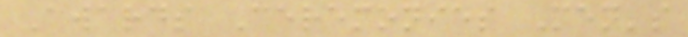Awards Ceremonies Men's
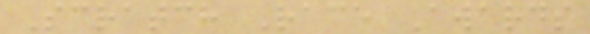Scratch Race Awards
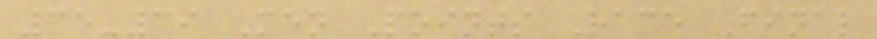35-39 Men Points Race Final
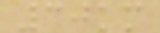30km
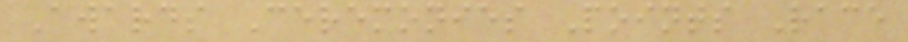Awards Ceremonies Points Race
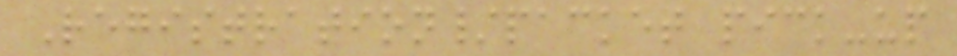Registration/packet pick-up
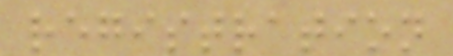registration
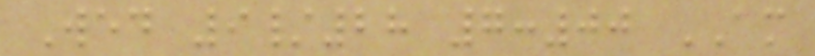Wed 9/28 7:00 AM
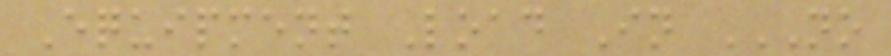Equipment Load In NO
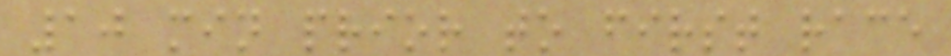10 min prior to first race
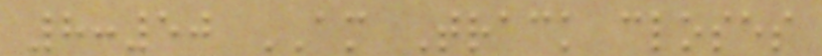8:50 AM Track closes
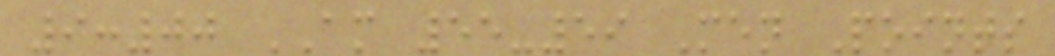9:00 AM 55-59 Men Points
